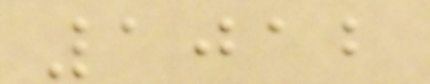1012
